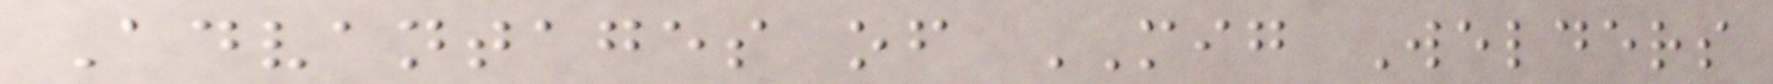Advantages of MIG Welders
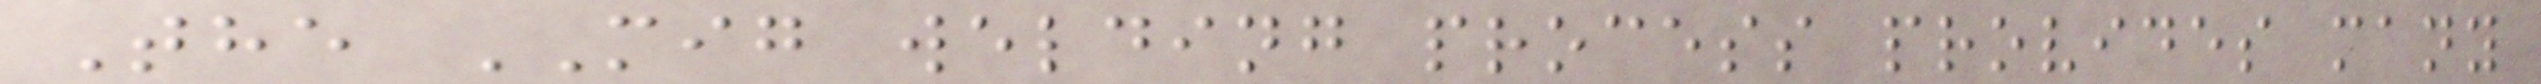The MIG welding process provides many
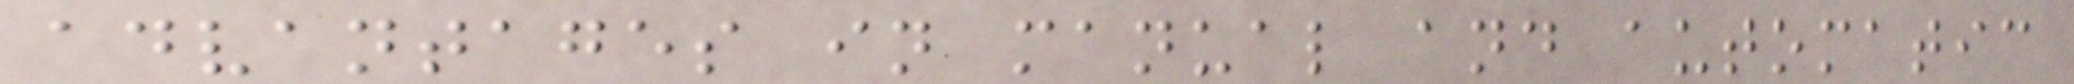advantages in manual and automatic
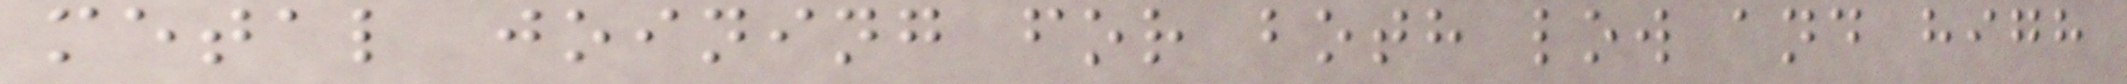metal joining for both low and high
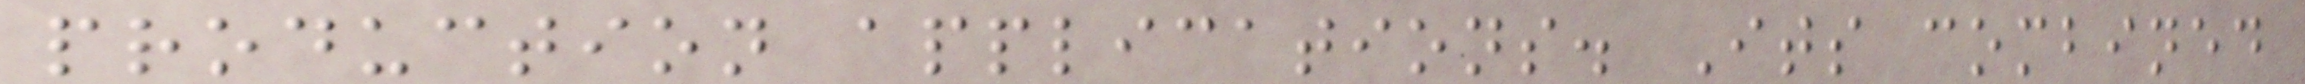production applications. Its combined
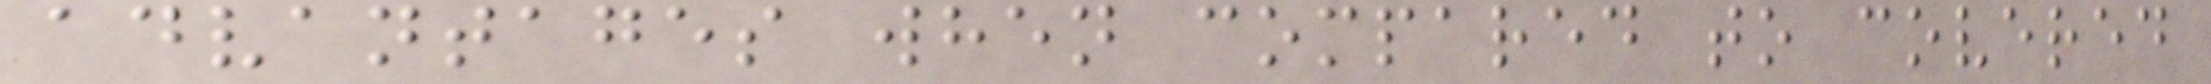advantages when compared to covered
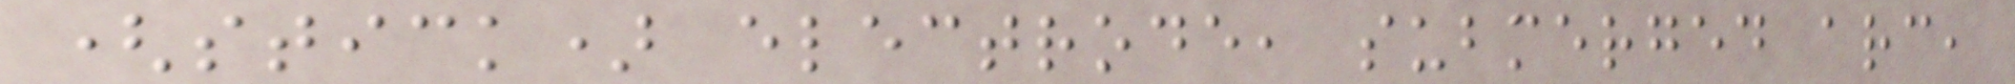(stick) electrode, submerged arc,
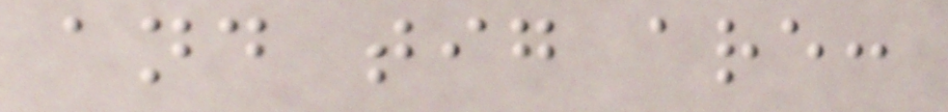and tig are:
